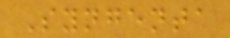Syngenta
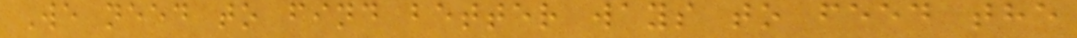We need to find better ways to feed the
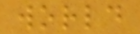world
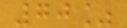70%
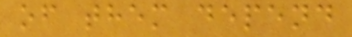of them depend
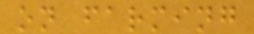on farming
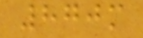870m
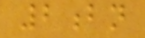2bn
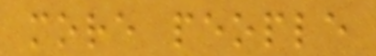more people
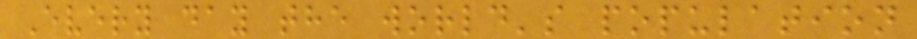Every day the world's population
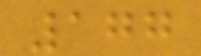177
